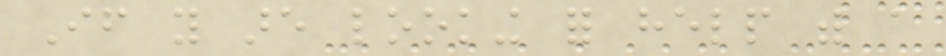If you are looking for help with a
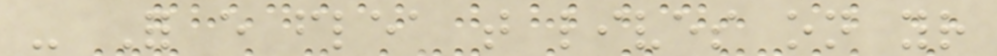- For every flea that lives on your
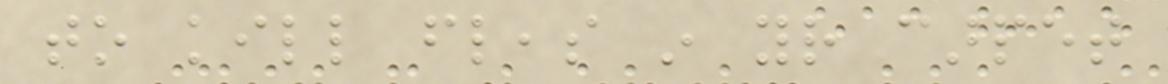to kill fleas in your carpet
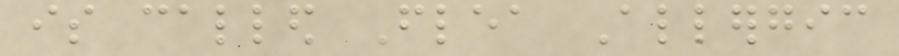is called Flea Allergic
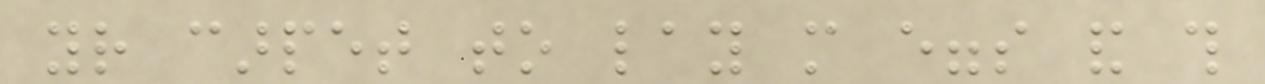your carpet to lay more eggs and this
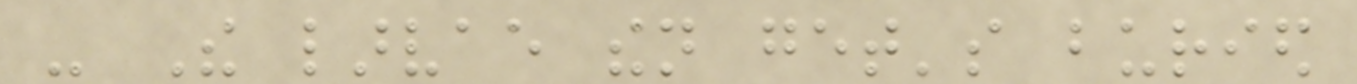- The larvae then get's buried
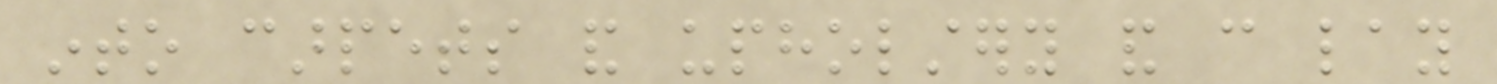into carpets and upholstery and can lay
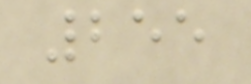255
